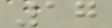17
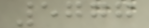5777
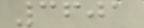3601
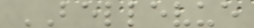BELLEVUE
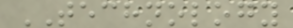TECHNOLOGY
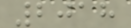2018
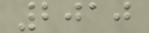2010
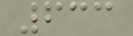633
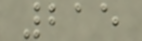215
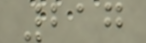217
